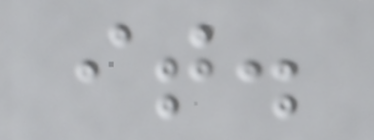it.
